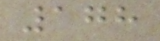178
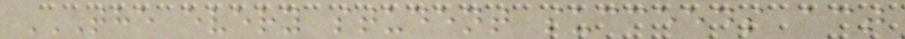THE EVERY STUDENT SUCCEEDS ACT
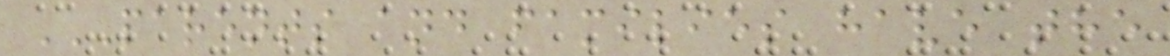PARENTS AND FAMILIES HAVE THE
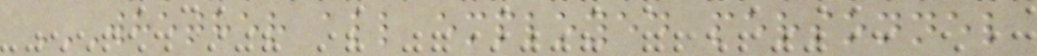WHETHER ALL EMPLOYED PERSONNEL
